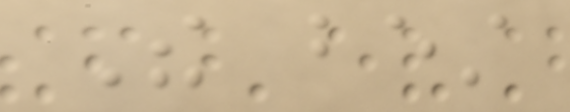The best
